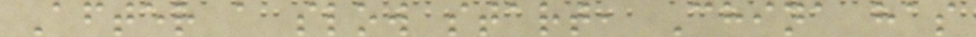After a slow start, China has
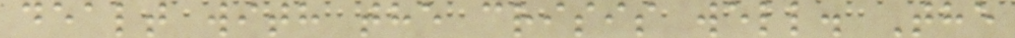dealt with the crisis well. The
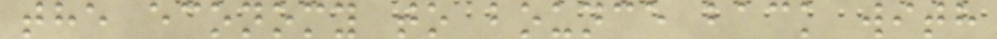the economy to bounce back with
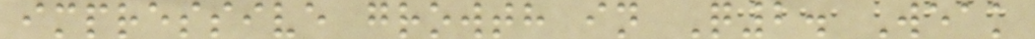impressive growth in Q2. Weak
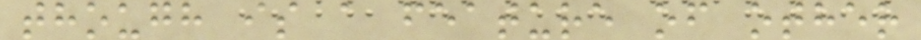though is a feature of other
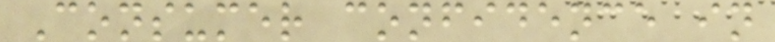Consumer confidence in
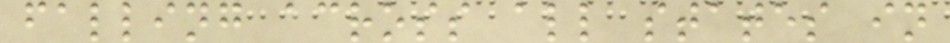falling across all states in
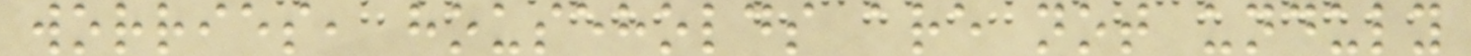worries, households are not unduly
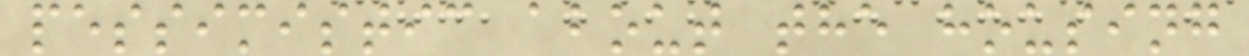pessimistic about the housing
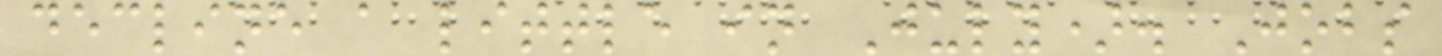decline a little in July). Jobs
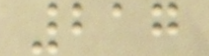217
